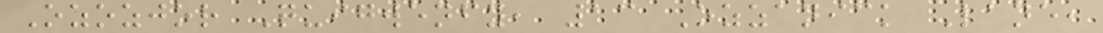Ozozjor Quigwenfy, 13 Ozzanick Lane,
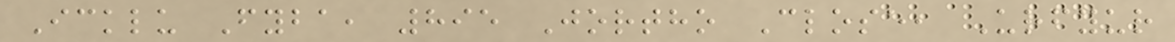Icklu Fyba, 895 Jortho Close, Urfyur
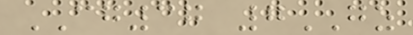CG37 7GZ
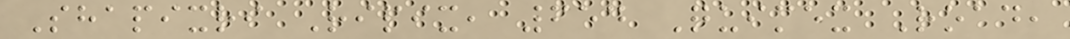Shapixri Ripix, 654 Quimex Road,
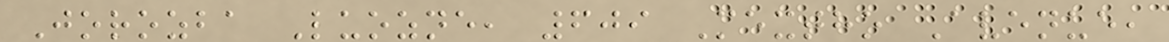Jorozba Luozne, 609 Mextho Avenue,
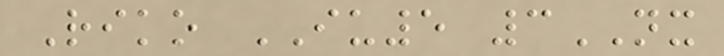Riko IU5 3NX
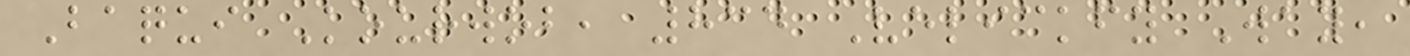Baqui Kourwob, 834 Velickfy Way,
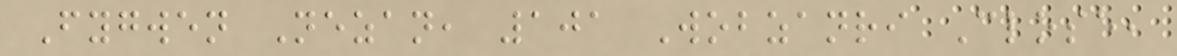Fygwen Nezan, 101 Wobzanri Close,
